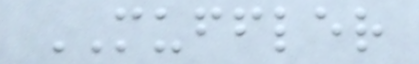MUFFLER
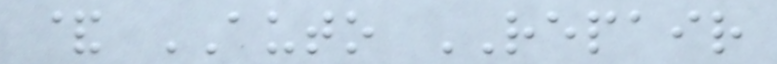& AUTO REPAIR
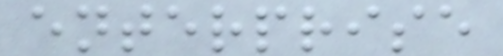enterprise
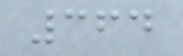364
